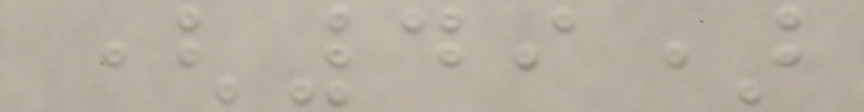(49)
